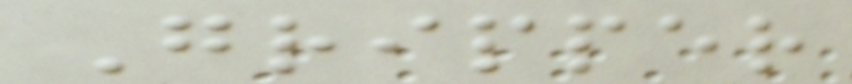Gripper
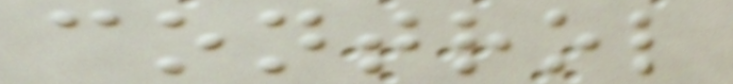control
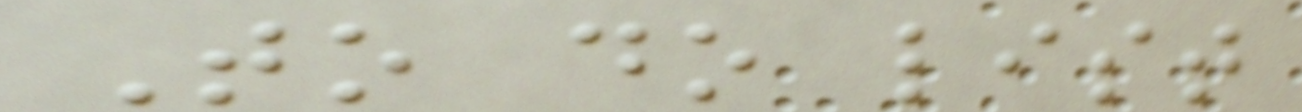To do list
